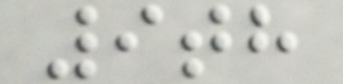9th
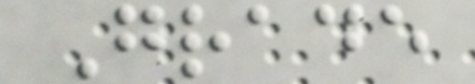Grade
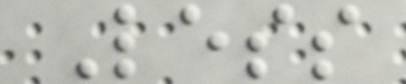Less
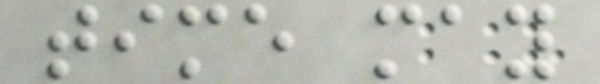time may
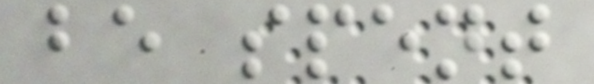be spent
